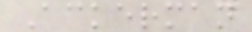Ackerman
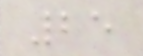25
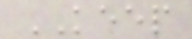KEEP
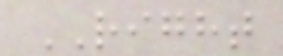RIGHT
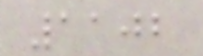1102
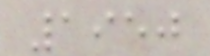1950
